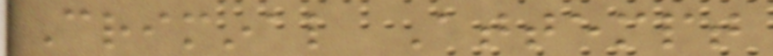Criminal Attempt
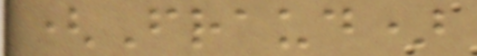(Fraud)
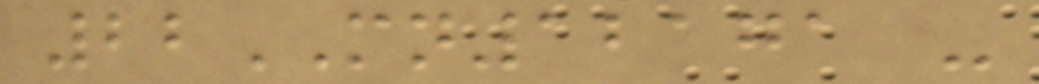22MN12171 -
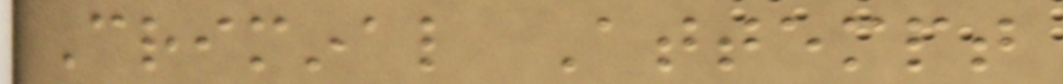Criminal Attempt
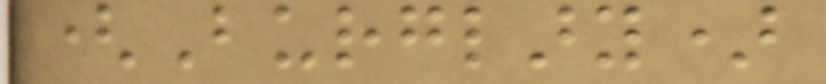(Burglary)
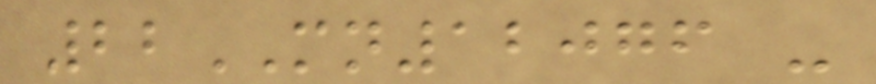22MN12076 -
